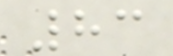83
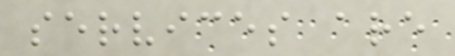services are
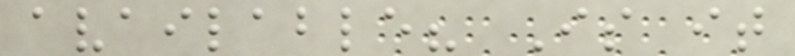available? Is it
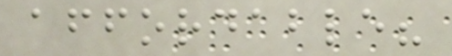affordable?
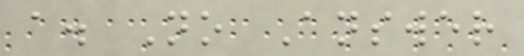a. No Answer
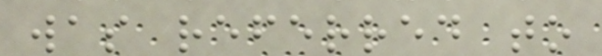was referred to
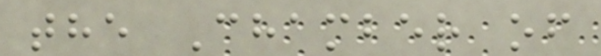the Chamber of
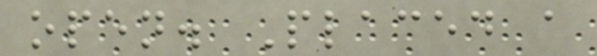open. Placed a
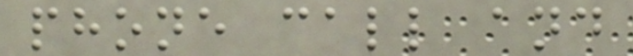phone call and
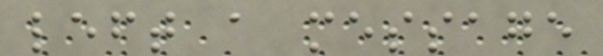left a message
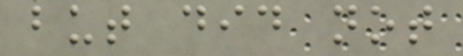but did not
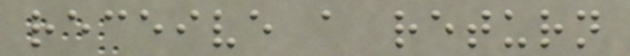receive a return
